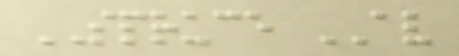SPRUCE AV
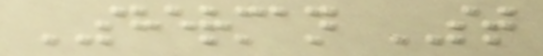SHERMAN ST
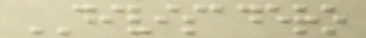DIVISADERO
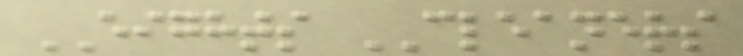EIGHTS CLEANERS
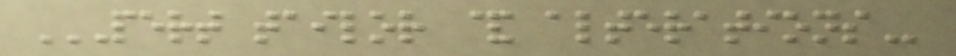PERT TAILOR & ALTERATIONS
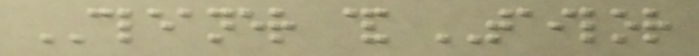CLEANER & TAILOR
